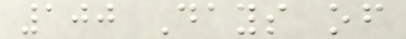100 Days of
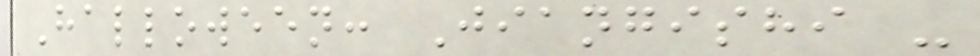Halloween: Jiangishi -
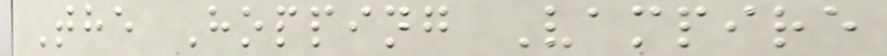The Hopping Vampire
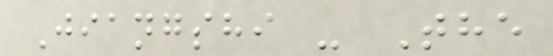Jiangshi - The
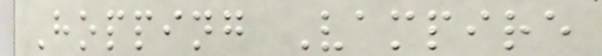Hopping Vampire
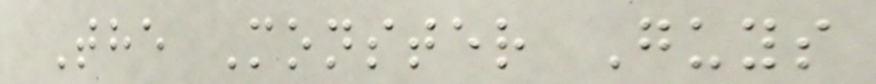The Monster Guys
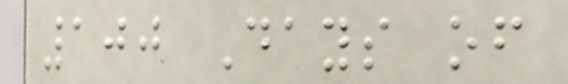100 Days of
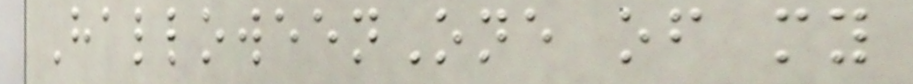HalloweenOne of my
